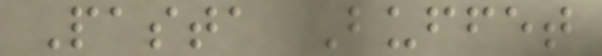Pasta Buffet
